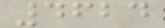4624
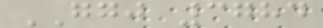GGJ 3784
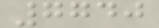7740
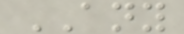ANY
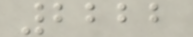2222
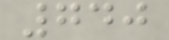740
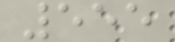555
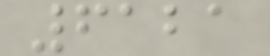6121
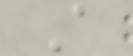A
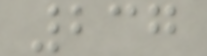237
